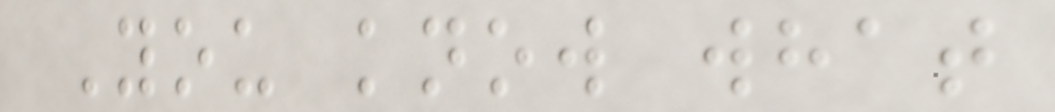You know what
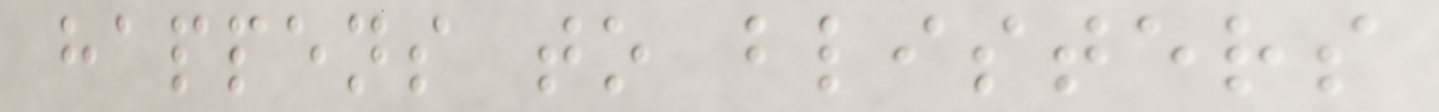happens to blisters
